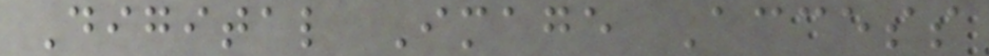Digital Image Access
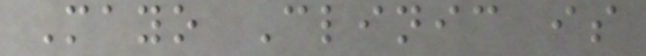Mayo Clinic is
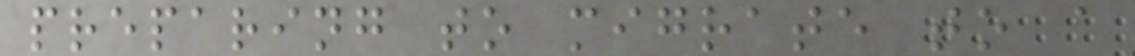preparing to migrate to a
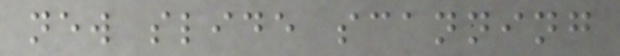new slide scanning
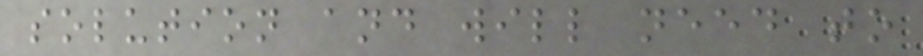solution and will need to
